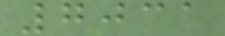7031
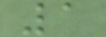1
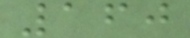160
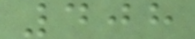408
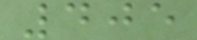405
